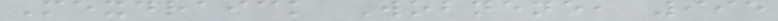Mexdraick Wobnene, 995
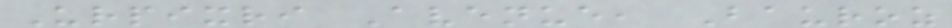Urpixri Avenue, Bauroz
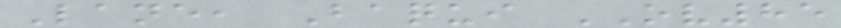Lane, Baqui OV85
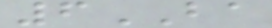6BA
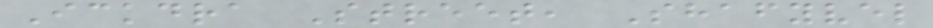Ickdra Street, Shafyvel
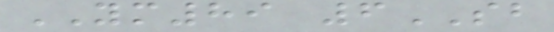YM89 6SB
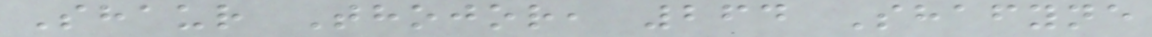Shaur Thojor, 264 Shafyne
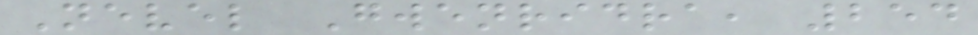Nevel Gwenridra, 254
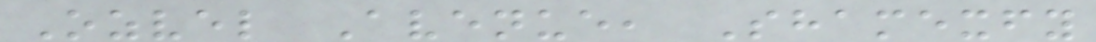Ozvel Avenue, Shamexfy
